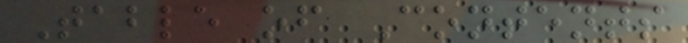Table of Contents
